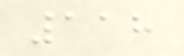118
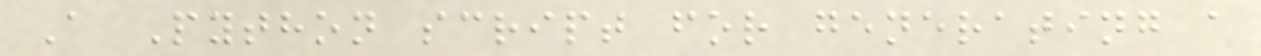A Python script for generating a
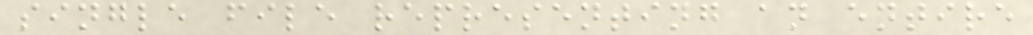single file representing an entire
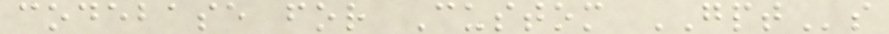codebase for Custom GPTs
